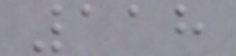118
